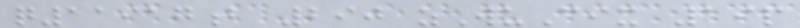q11917b 290 zWuCix 19p
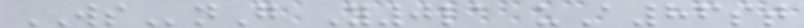WSnG Y0la uA86st
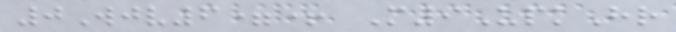0Wjv6=+ M9UpkHr
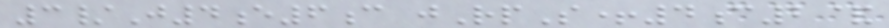3/J4e6c jRpS+4c2&
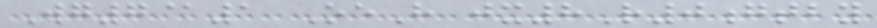Wg7@1 OeH jx8R0gtby
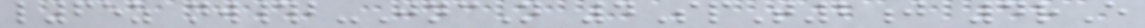l65z nw#b-JncN 4SpT2j 4rE
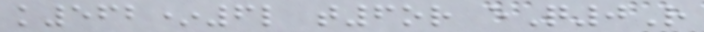k562*6l t6or eQ0R
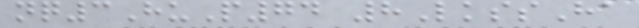nq3HuP74 8LkssHa
